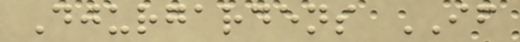Djurgardens IF
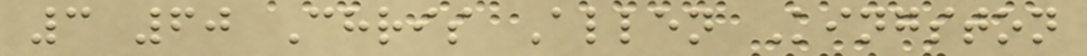3 60 Chris Allen Kingston
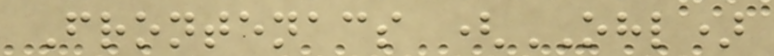Frontenacs (OHL)
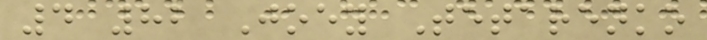4 82 Joey Tetarenko
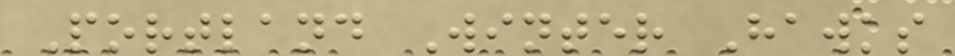Portland Winter Hawks
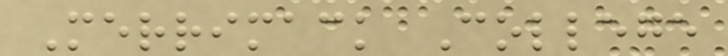Merrimack College
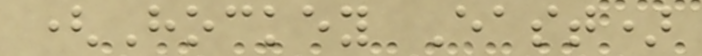(Hockey East)
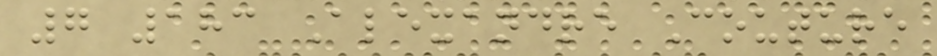7 183 Alexandre Couture
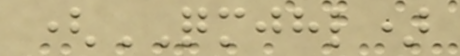(QMJHL)
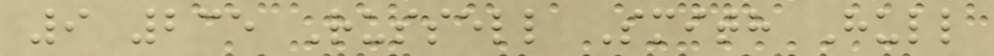9 235 Russell Smith Hull
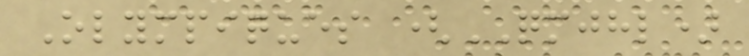Olympiques (QMJHL)
